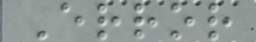Error
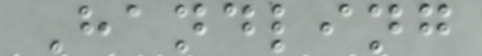Handling
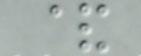&
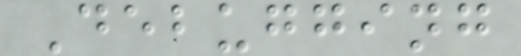Debugging
